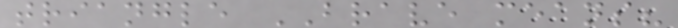triangle BRAVE means?
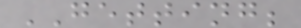GETTING;
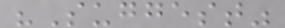"Suggest"
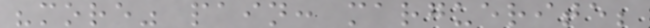"more" pain: marguerite;
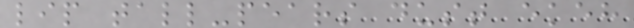lip tall-pears dust ekeh
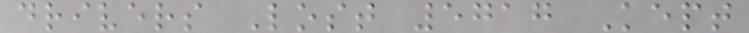drivers Lost 5717 Kept
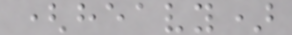(heavy)
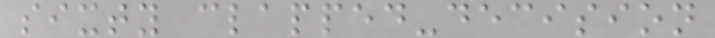sixty clapped-decision
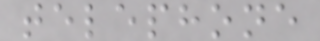telephone
